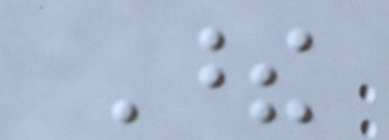These
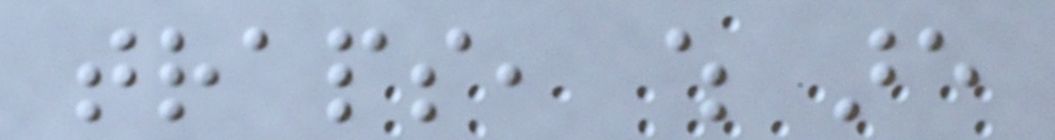traps, which are
